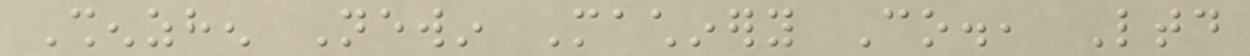Shenzhen Newin Machinery Co., Ltd
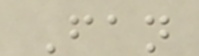Fan
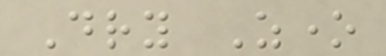Dry Zone
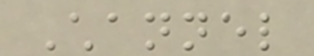Channel
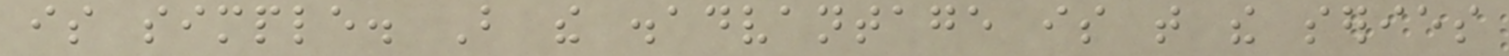is simple. But the disadvantage is that the series
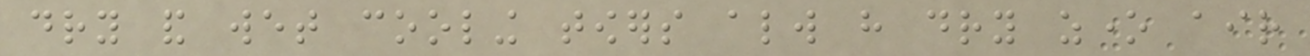dry and wet cooling towers always have dry zone air
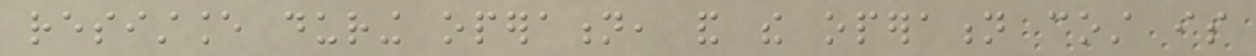resistance during operation, and the operation cost is
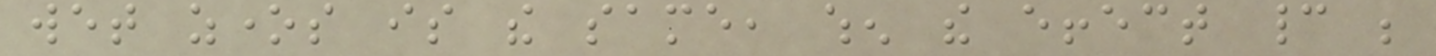wet zones is the same, when the effect cannot be
